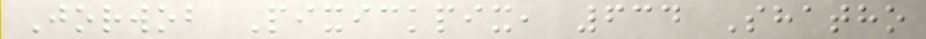Jorwob Pixickpix, 634 Shatho
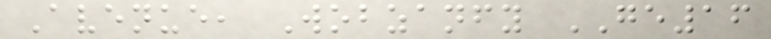Avenue, Wobzanfy GE16
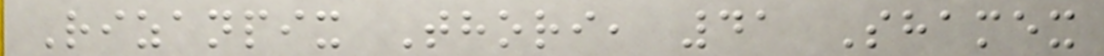Rizanpix Thori, 41 Shamex
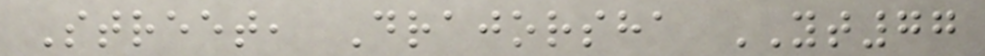Street, Drajorsha YT77
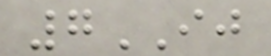7IJ
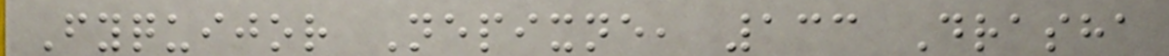Fyquijor Nepixne, 133 Drasha
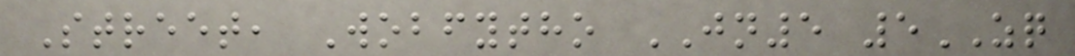Street, Wobfytho JN5 5ZQ
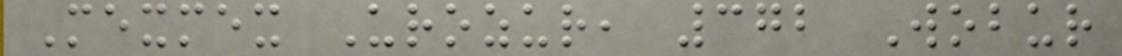Mexmex Urozur, 372 Wobur
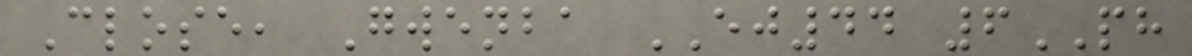Close, Gwenba EJ44 6PH
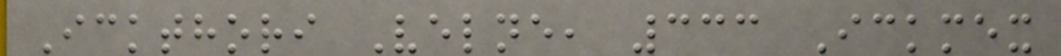Ickthori Velne, 333 Ickmex
